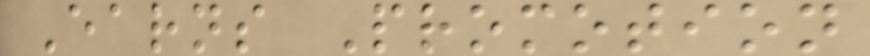Earns Promotion
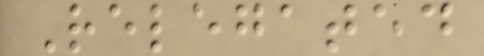Relegated
